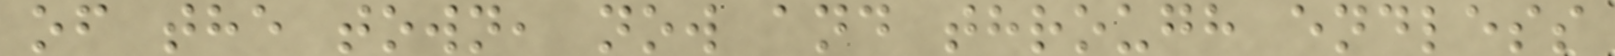of the town, now and through endless
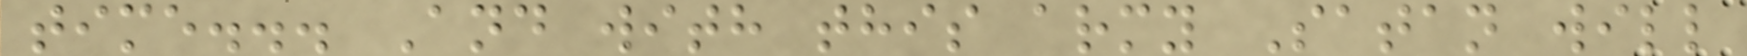time... And with this army Satan will
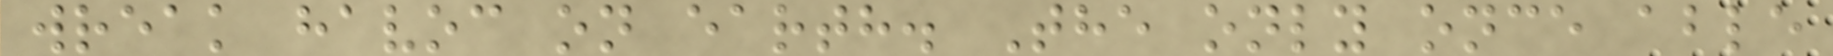wreak havoc on earth. The only once able
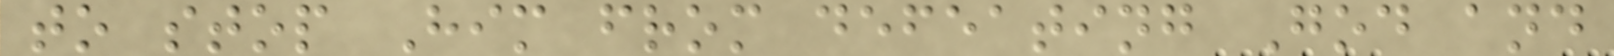to stop Him from defeating God and
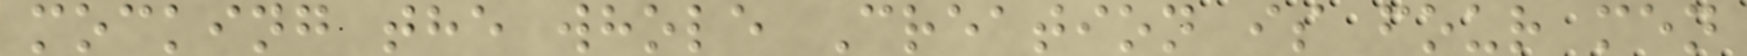mocking the whole Creation is four men
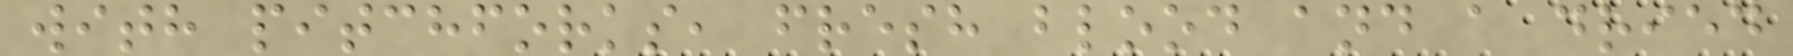with pitchforks, fresh blood and a dried
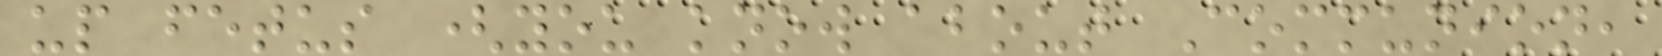up fetus (you know about Communion,
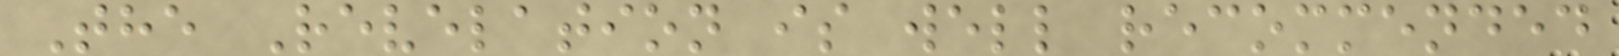The Revelation is well recommended
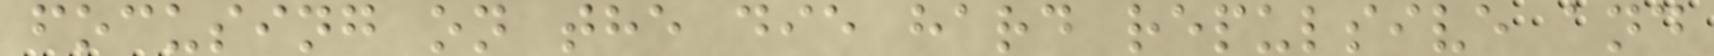focusing on the die hard repulsive and
